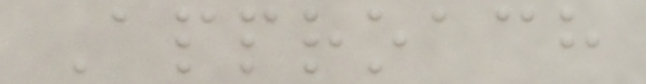Approach
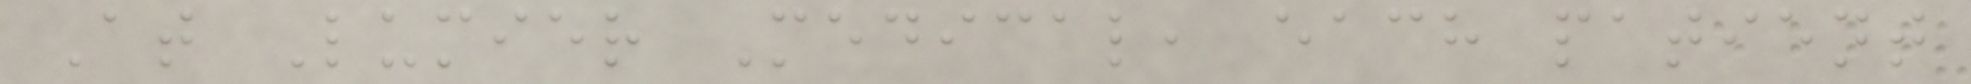At Lumier Medical, each patient
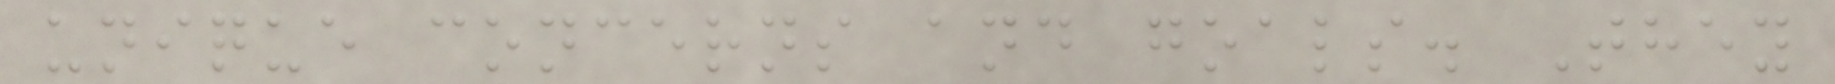unique concerns and goals. They
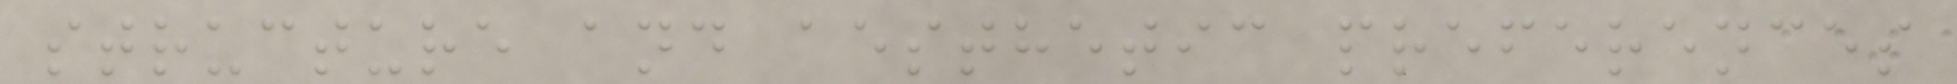structure and aesthetic preferences
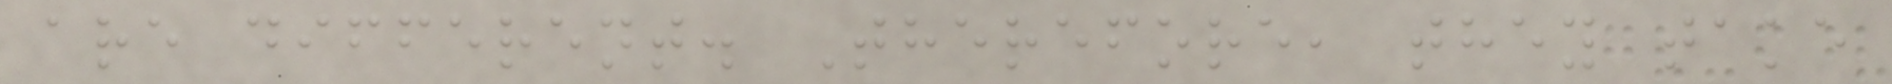are different. Therefore, they take
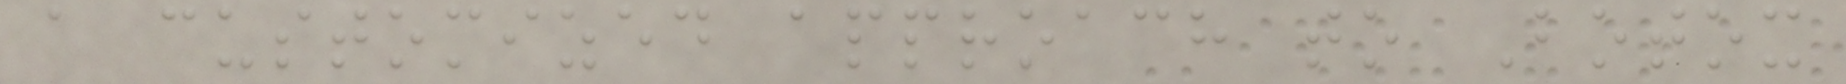a customized approach to Botox
